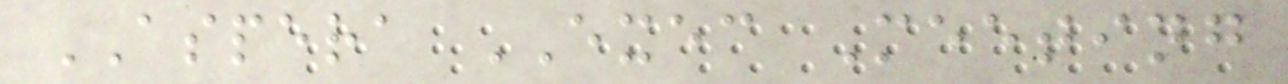ASPERA EXEC Meeting
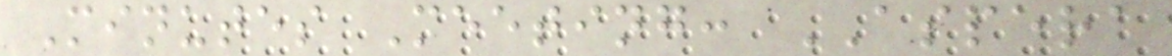Minutes Meeting: ASPERA
